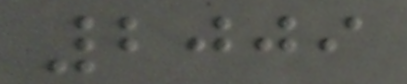2009
